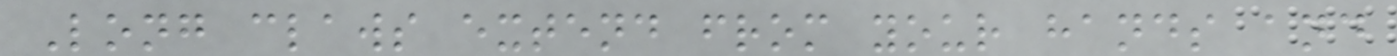Long claws extend from your hands and
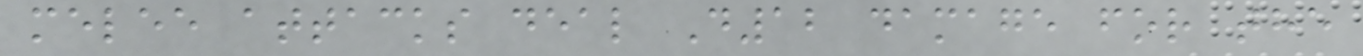melee attacks deal D12 damage for the
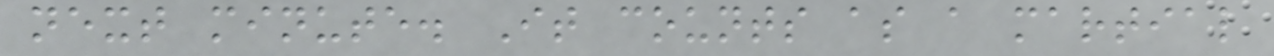next minute. It counts as a martial
